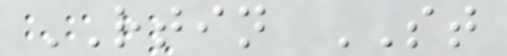RTIN ST
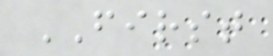FIRST
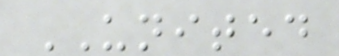UNITED
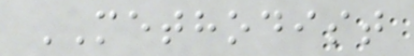METHODIST
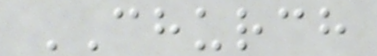CHURCH
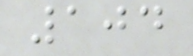104
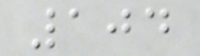104
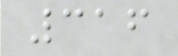316
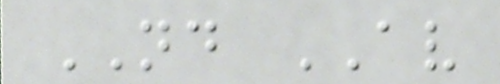ND AV
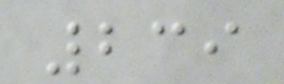239
